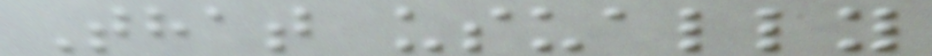That usually
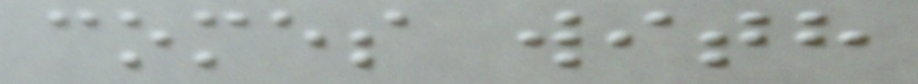comes with
